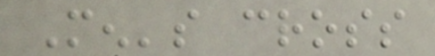Men's cross
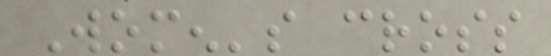Women's cross
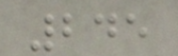245
